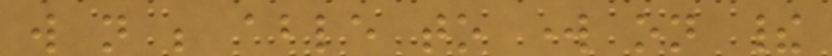will not be able to work on their
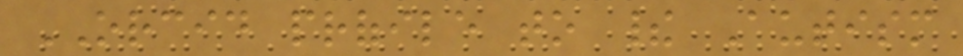ORCID profile to their Autism
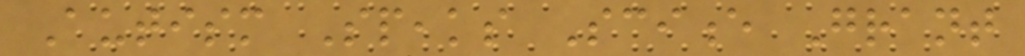Autism Speaks Science Grant
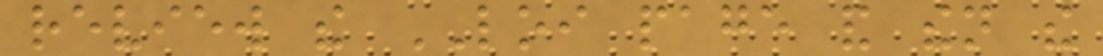review the LOI page and then the
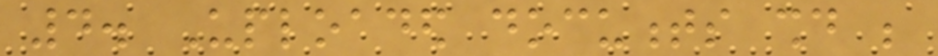4. Uploaded documents should be
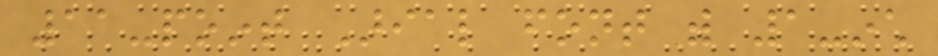11-point Arial font with 1-inch
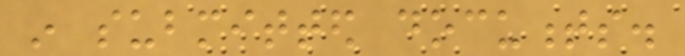in submitted documents.
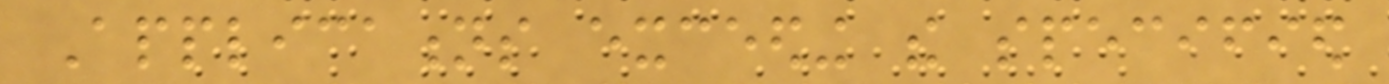Applications exceeding the specified
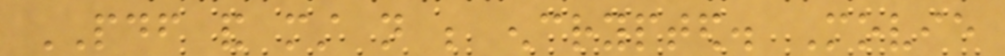PDF and must not be encrypted. Movie
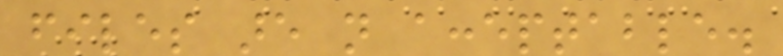files are not acceptable.
